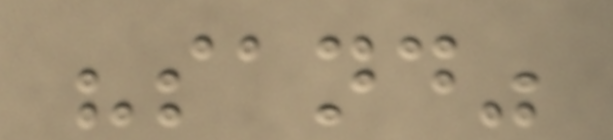"sand"
